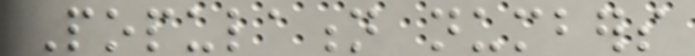Population numbers
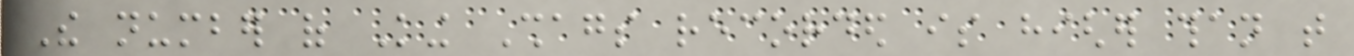The number of King Shags recorded is higher than that
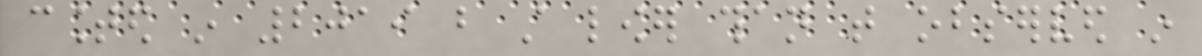counted in 2019 but still lower than that observed in
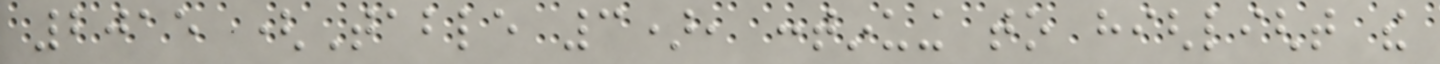2015 (Table 3), continuing to highlight the
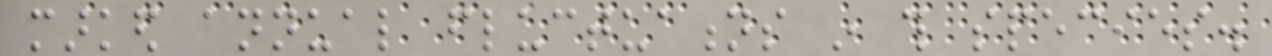marked annual fluctuations in this species.
